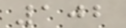102
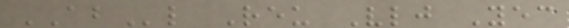ABl Reu Vlj Yec
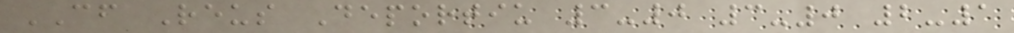CF Reus Deportiu 3-0 3-0 2-1
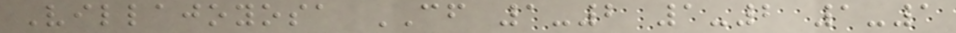Villajoyosa CF 1-2 1-2 1-1
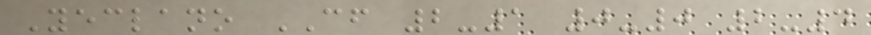Yeclano CF 2-1 0-0 2-4
